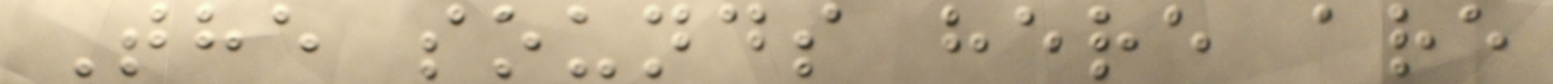The sounds here are
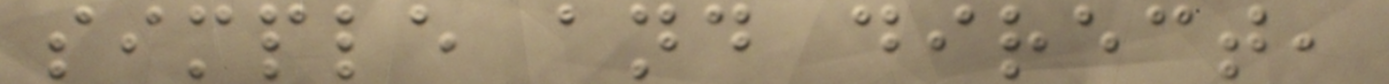simple and direct,
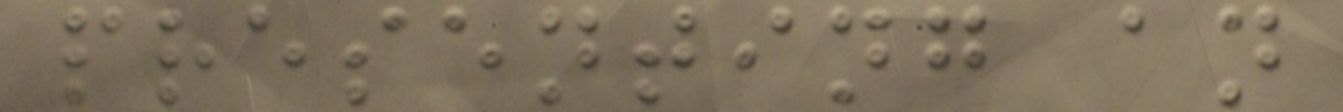presenting an
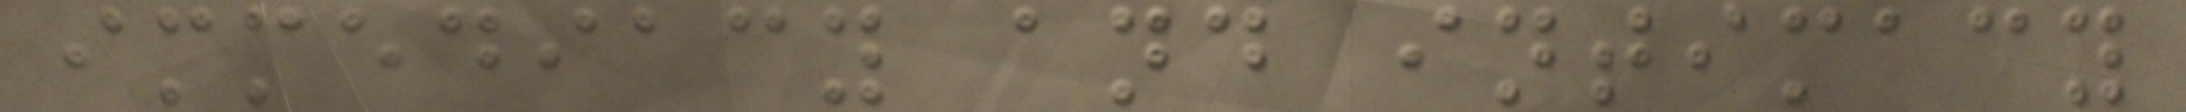immediacy and intimacy
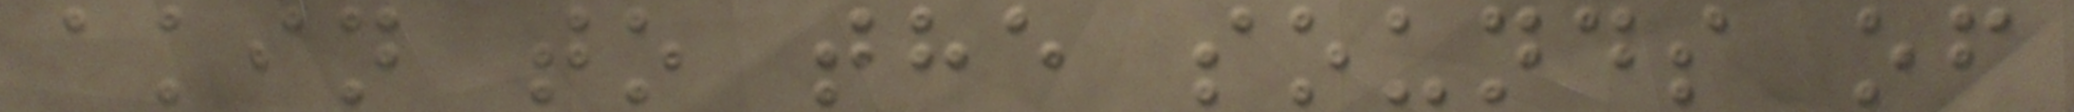akin to the sounds of
